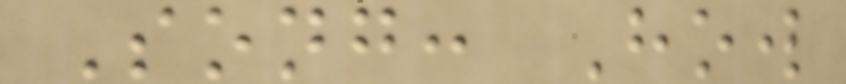Song: How
